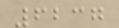6237
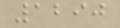1290
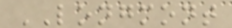LONGMONT
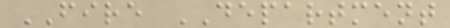FIRE DEPARTMENT
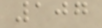107
